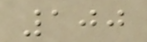100
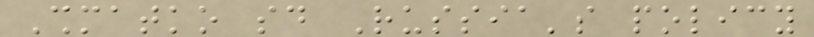Shmatko said Russia's policy
